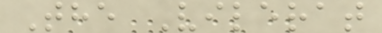The Vilerat
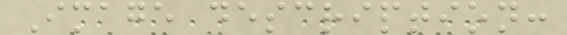Image description:
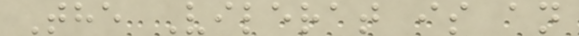The Vilerat is an
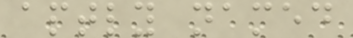aptly named
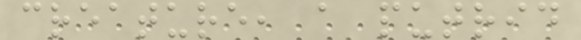creature, a putrid
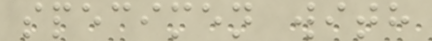specimen with
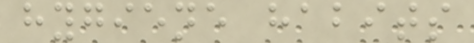hygiene habits
